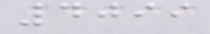4099
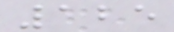125
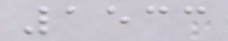1533
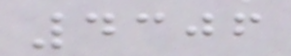4306
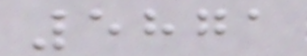5871
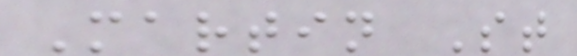Martin St
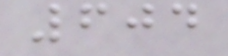604
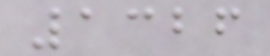1326
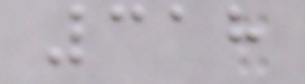318
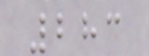283
